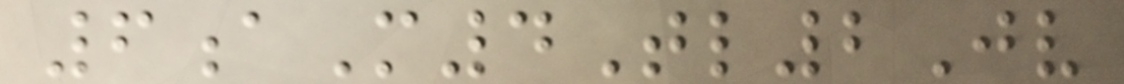6aM4Tl2Jv
